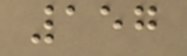157
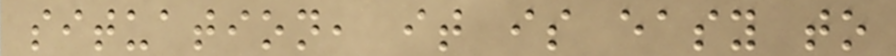situation, it is easy to
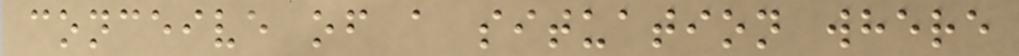conceive of a situation where
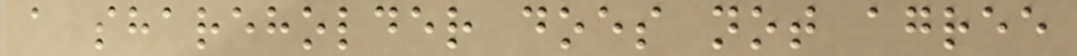a shareholder does not agree
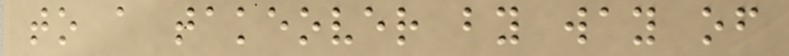to a takeover by way of
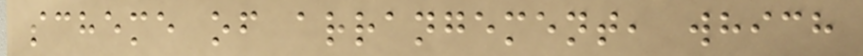scheme of arrangement, which
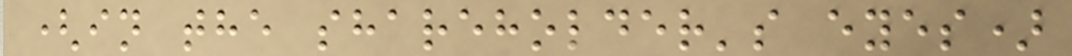(in the shareholder's eyes)
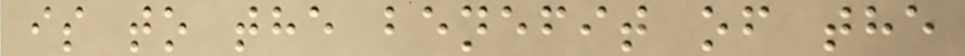is to the benefit of the
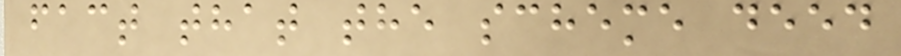fact that the scheme deed
